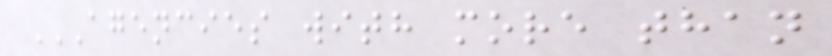AGENCIES WITH MORE THAN
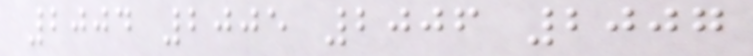2004 2005 2006 2007
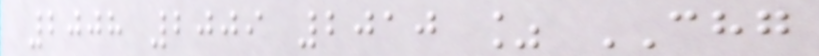2008 2009 2010 % CHG
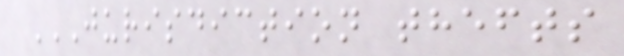JURISDICTION THEFTS
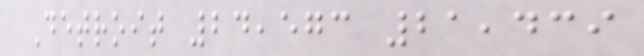Detroit 24,573 21,439
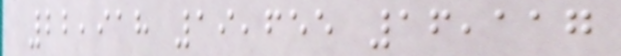22,918 19,655 16,117
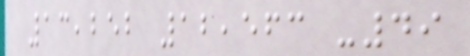13,252 12,563 -49
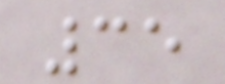35
